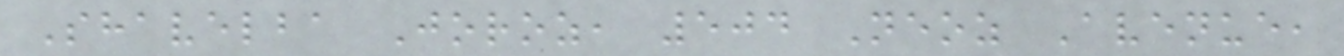Shavelba Joroz, 504 Neoz Avenue,
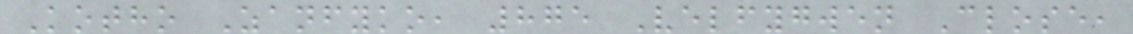Kotho Zanfyko, 875 Velfygwen Close,
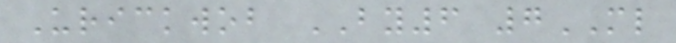Urickwob BY6 7ML
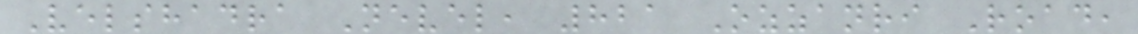Velshadra Nevel, 821 Ozzanri Road,
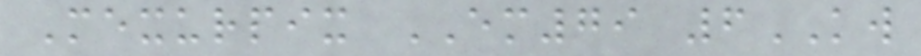Mexurpix EM79 6KW
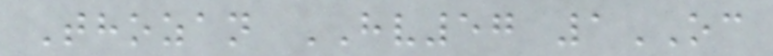Thozan HV57 1OC
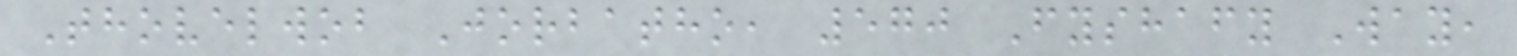Thovelwob Jorbatho, 570 Fyshafy Way,
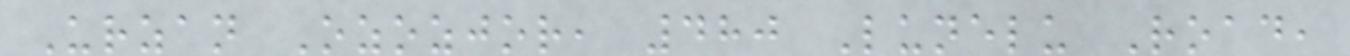Urzan Ozozjor, 480 Lunelu Road,
